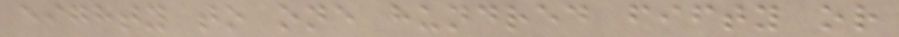eighty to one hundred fifty or
